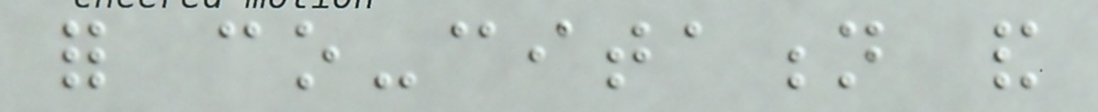for co-citation and
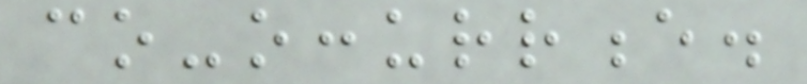co-occurrence.
